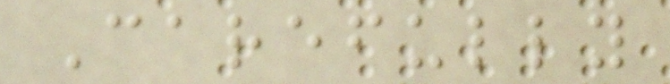Carefully
